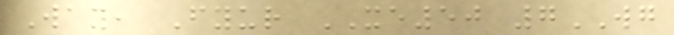Way, Fyur XE50 7WG
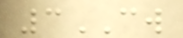3CW
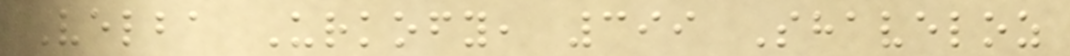Velba Urkofy, 399 Shaveloz
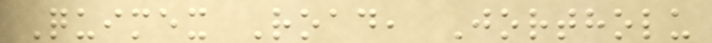Quimex Road, Jortholu
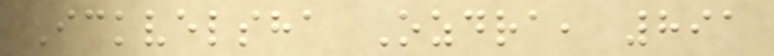Ickvelsha Ozdra, 891
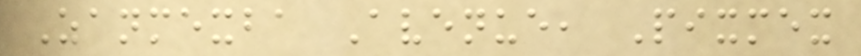Zanmexba Avenue, Pixmex
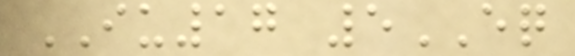IU17 5EQ
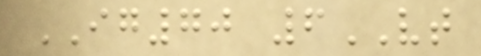IG70 6VT
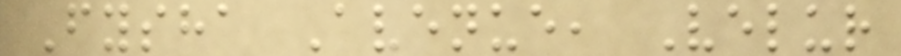Fysha Avenue, Velur
